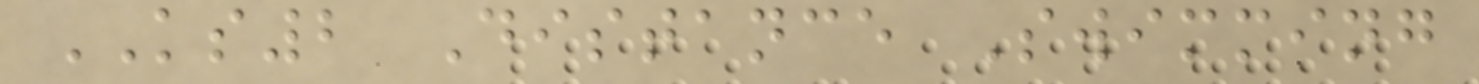KS2 Distance Swimming
